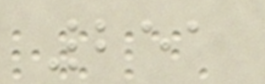251
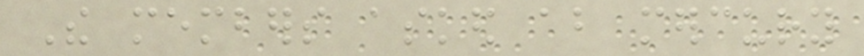The members asked about mercury
